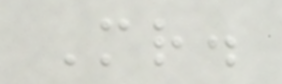Mr.
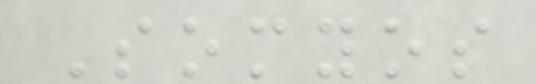Somyos
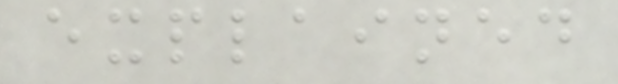explained
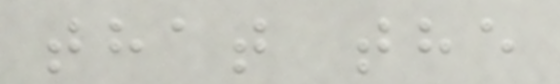that the
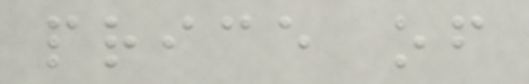price of
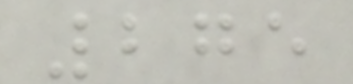275
